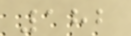182
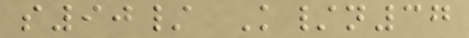s90/ K/n37
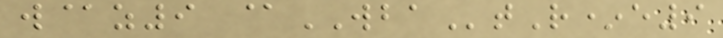w@z9 @WBAtR*e9
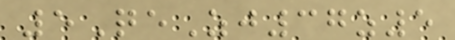5QeZj37z5
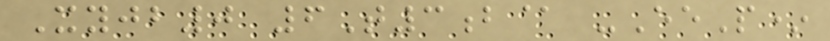Xyjb0 6T3b@ -EeP*
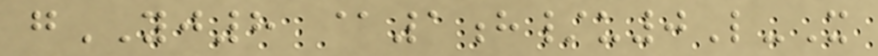gYJ8 @1h/u0L-X
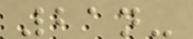21n-
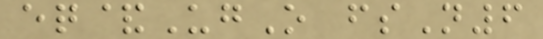eq&UgO fsN6
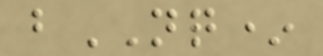bNQ*
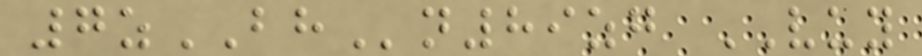7zBHn89zg VUY
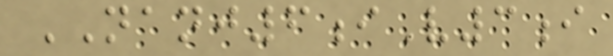NANJ6iV3i
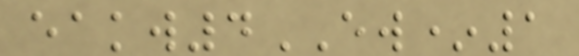eakw4EW*1
